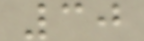30
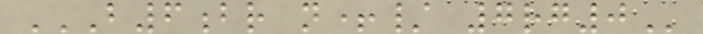B6BR N+/ 7RG0
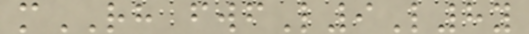mRH fwfL9L8y
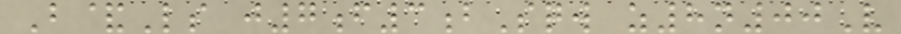B&Ls j7f3bSqw z8n00V
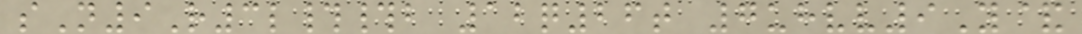sN9R3l##b 12q26t 7uhvv9Y&
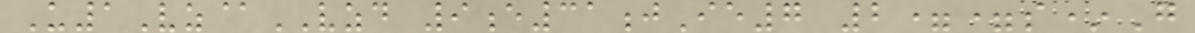U1Vz@VZD 9e31jIe7 2==s*G
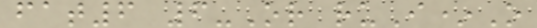fat6 6-Or ruI*O
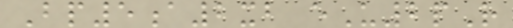Bp5a2xb eU2pR
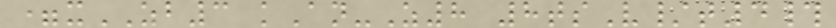=xZB3 kAn-Z8 8tsV/t4#
